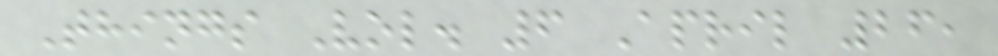Things Vol. 6 April 26,
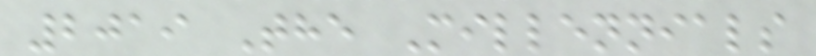2019 The Millennials
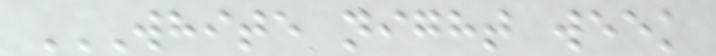WHITE NIGHT WEEK
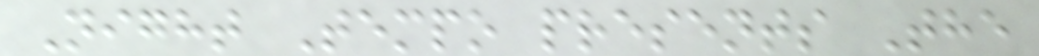Night Tempo presents The
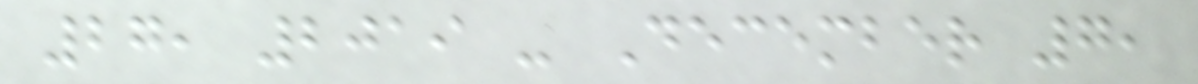27, 2019 - December 7,
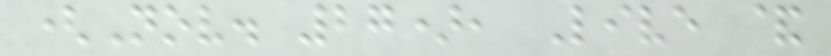(Nov. 27), Live &
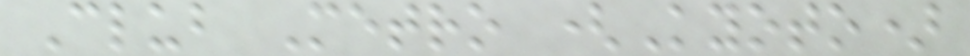Club Metro (Kyoto)
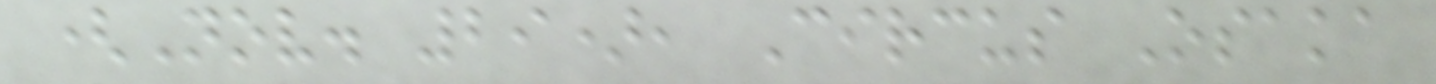(Nov. 29), Circus Osaka
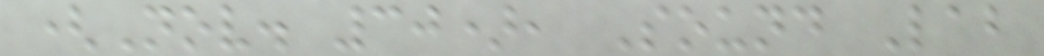(Nov. 30), Sound Lab
